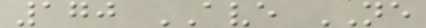170 AVE NE
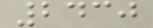2430
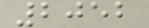2052
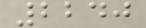2240
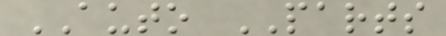AUTO PARTS
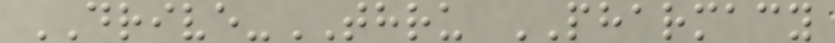DRIVE-THRU PHARMACY
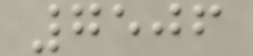7506
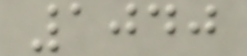1040
